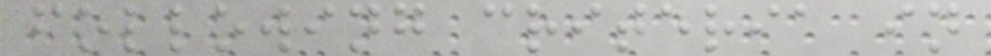following criteria in
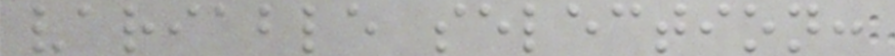variable selection:
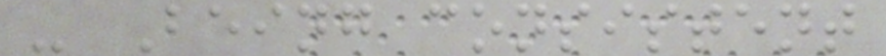- Being consistent
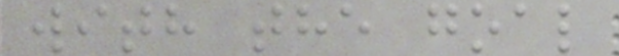with the goal
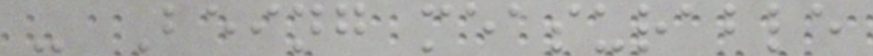- Being measurable
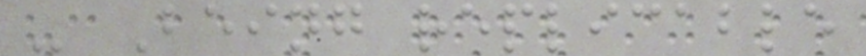- Being replicable
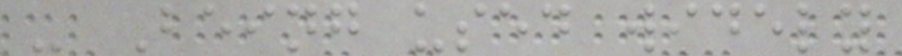- Being used widely
